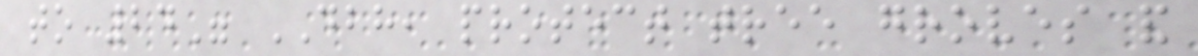to 24" DBH, protect tree groves and
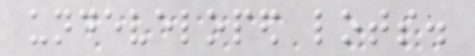undeveloped lots.
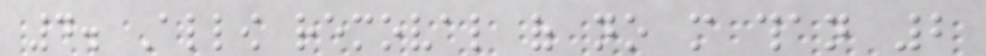4. Allow removal of no more than 2
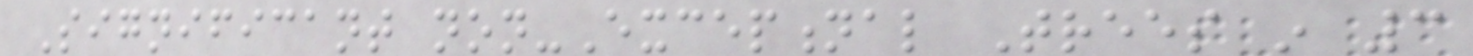Significant non-Exceptional Trees in 3
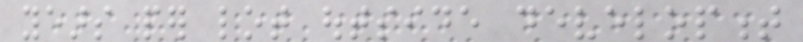years per lot outside development
